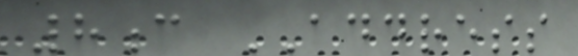8c ADDRESS
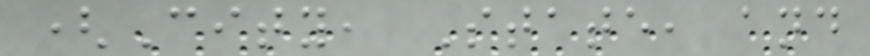(City, State, and
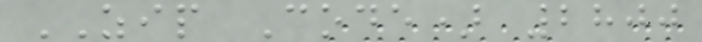ZIP Code) 2800
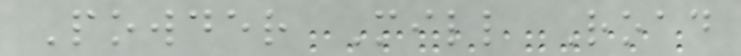Powder Mill Road
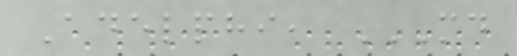Adelphi, MD
